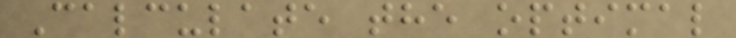Calculate the optimal
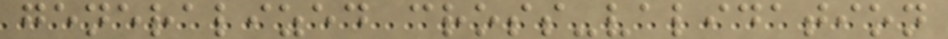generalized cross-validation
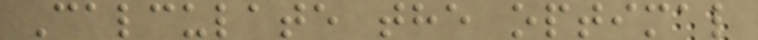Calculate the optimal
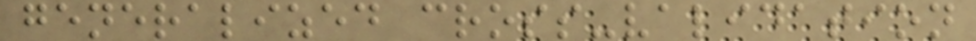generalized cross-validation
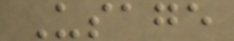Usage
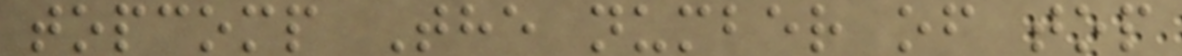topcomp The number of top
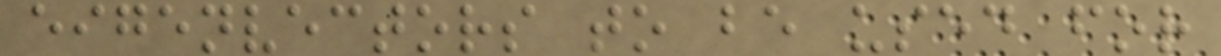eigenvectors to be used for
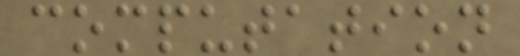computation
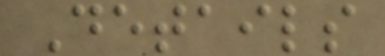Details
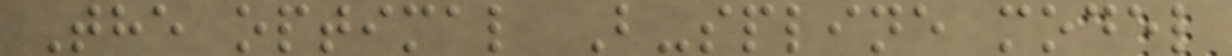The optimal B-spline model
